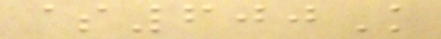$600K
